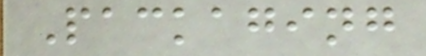Packaging
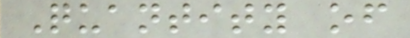Quantity of
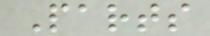Parts
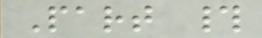Part #
